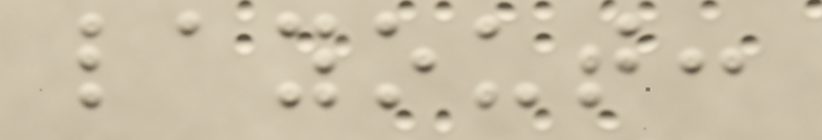layout:
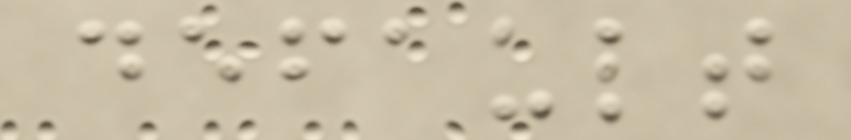default
